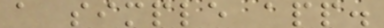a simple app.
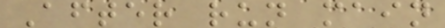After run main
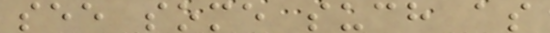see some such as
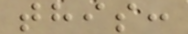this:
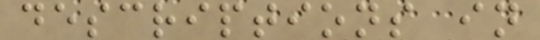descriptions in
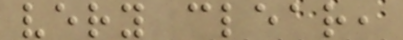very clear,
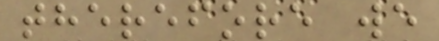therefore we
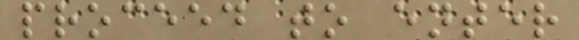proceed to enter
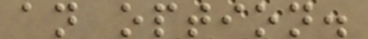an option.
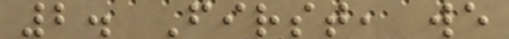2. First, we
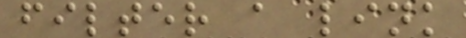filter a link
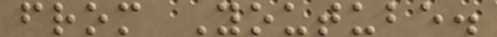from Youtube.
